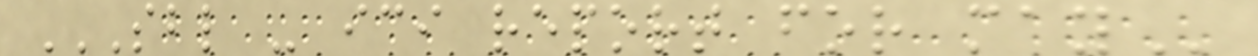SBL - ICI REPORT FOR MAY
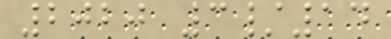2020 3/14
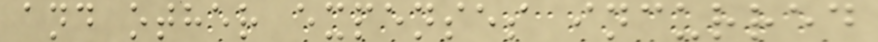and other expenses incurred
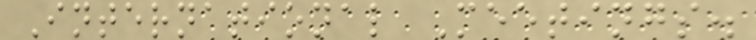International Meetings.
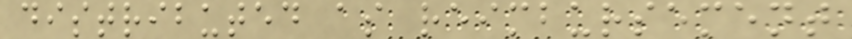distributed as reimbursement
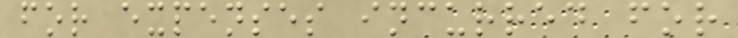for expenses incurred for
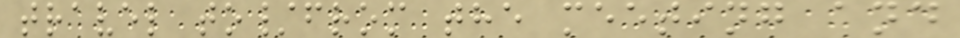travel to/from the meeting and
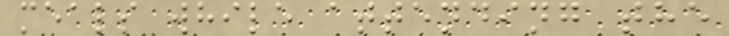meals while attending the
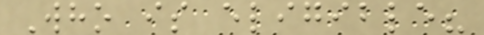Who is eligible?
